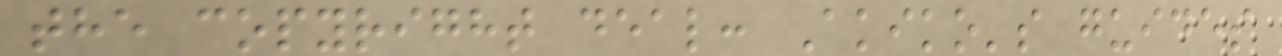the copyright deal: Akiko's guides
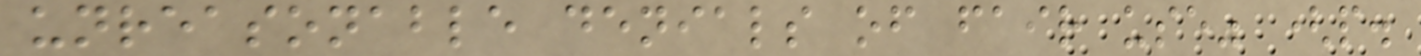unreasonable denials of fair use" (p.
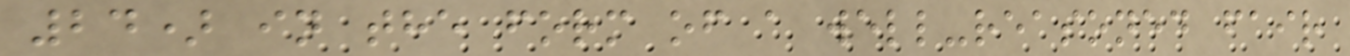24) in the form of a well-reasoned fair
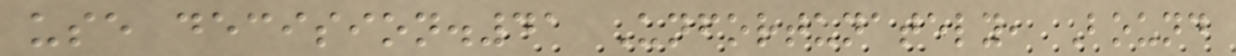use decision.41 Unfortunately, Bound
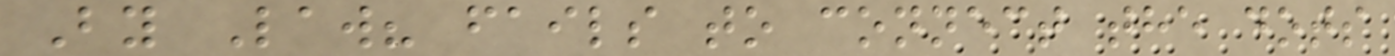By Law? fails to connect the dots
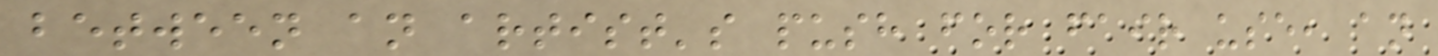between an artist's push for fair use, an
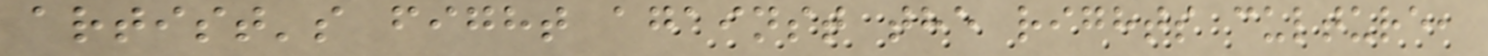artist's fight against the rights culture,
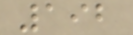192
